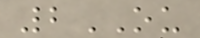2OU
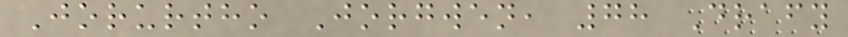Jorurtho Jorgwen, 78 Drafy
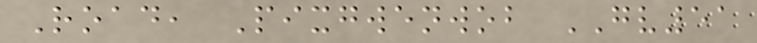Road, Pixgwenwob GV51
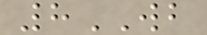8WB
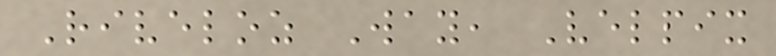Riveloz Way, Velpix
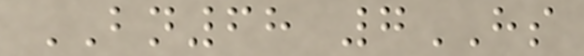BN68 7HS
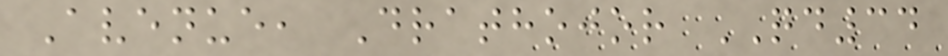Avenue, Drathojor QD34
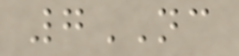7NC
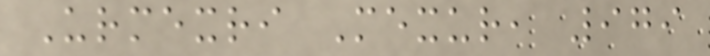Urmexri Mexur, 979
